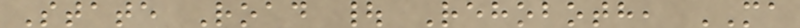State Road | Rehoboth, MA
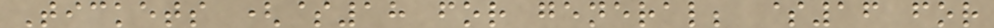Tickets ($18 for general; $16 for
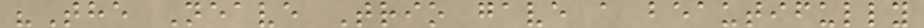"The Neave Trio gave a beautifully
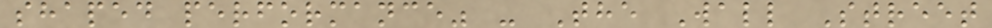shaped performance" - The Wall Street
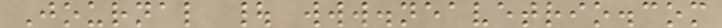Journal | www.neavetrio.com
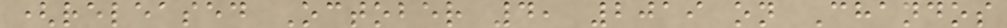(released October 4, 2019 on Chandos
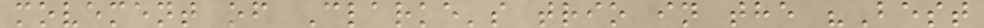movement of Clarke's trio in the "Best
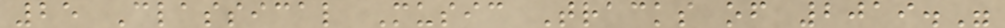25 Classical Music Tracks of 2019."
